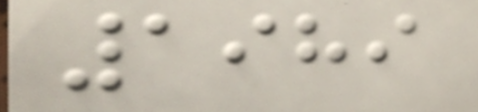1989
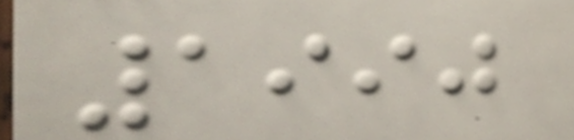1990
